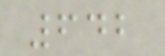642
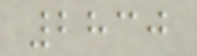2830
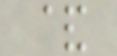&
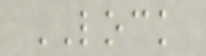LOCK
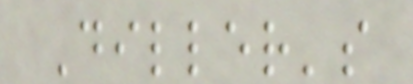Diller's
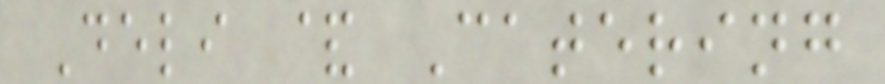Deli & Catering
